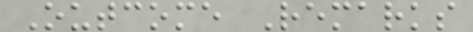Outcome Remarks
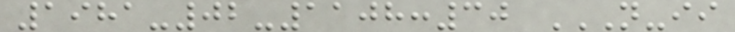1981-02-1108:30 N-II
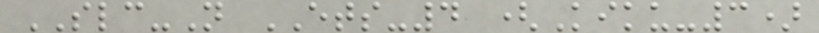SLC-N ETS-4 (Kiku-3)
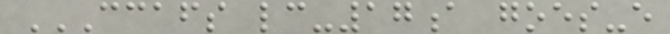CCAFS LC-17A GOES-E
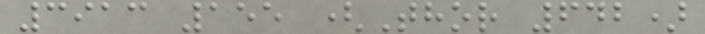3913 155 (Thor 642)
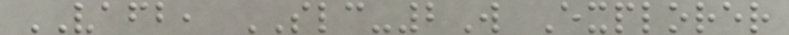VAFB, SLC-2W Explorer
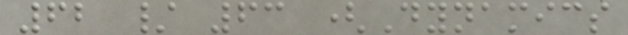62 / 63 (Dynamics
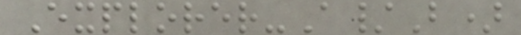Explorer-A/B)
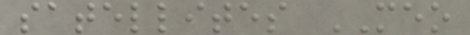satellites MEO
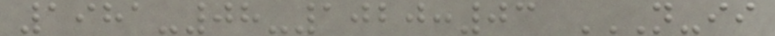1981-08-1020:03 N-II
